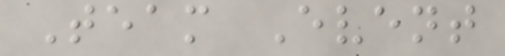Team Event
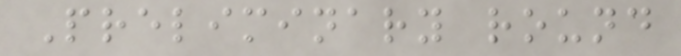Preliminary round
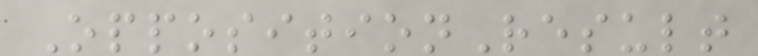OppositionResult
